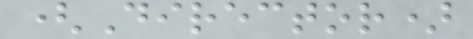(Director)
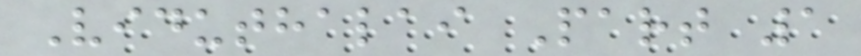Viduthalai Part 1
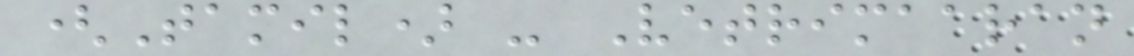(Tamil) - Vetrimaaran
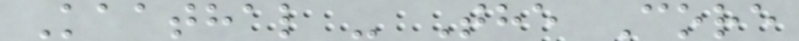Kaathal - The Core
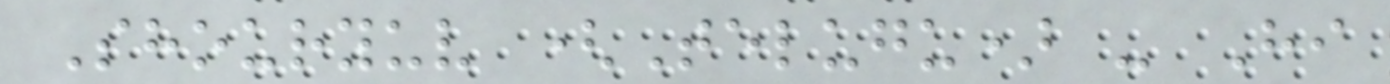Shouryuv (Telugu) - Hi
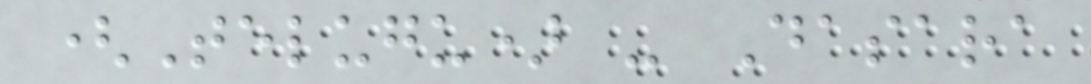(Telugu) - Dasara
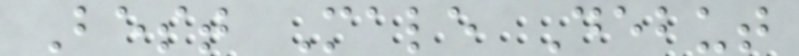Best Male Debut
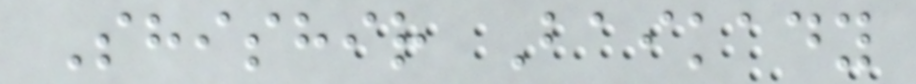Shishir Baikady
